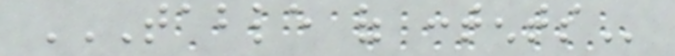TABLE OF CONTENTS
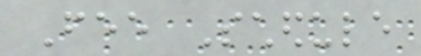Fee Schedule
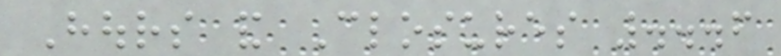Hours and Closures ...6
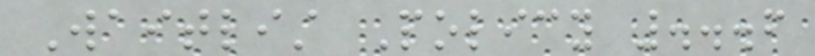Waitlist Policy ...6
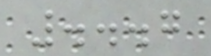...7
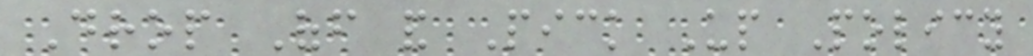Drop Off and Pick Up Policy
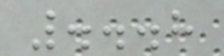...8
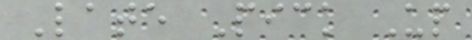Late Pick Up
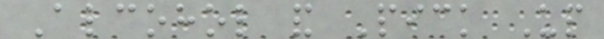Alcohol and Pick Up
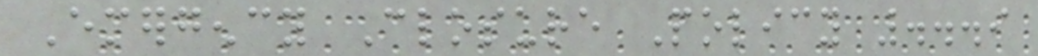Emergency Closure Policy ...9
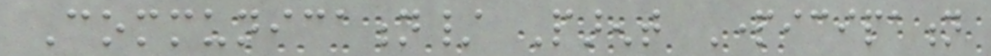Communication/ Parent Participation
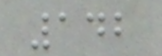142
